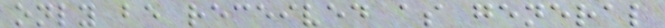only be received as general
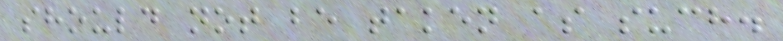should not be taken as such.
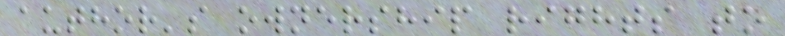author's ownership rights to
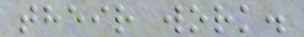their work.
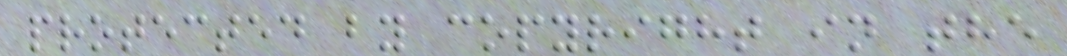protected by copyright in the
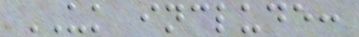UK include:
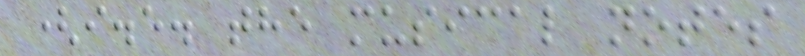(i.e. the musical notes
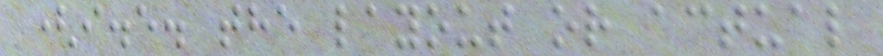(i.e. the layout or actual
